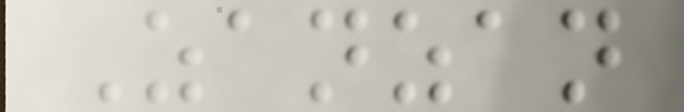Zanzan
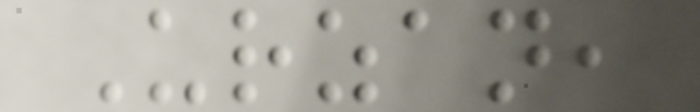Urzan,
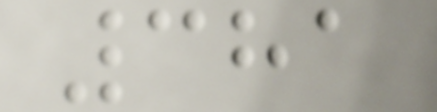381
